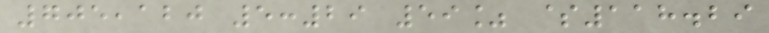705,120 5:29 59% $118.29
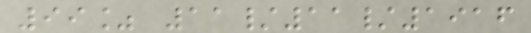99% 11/11/1916
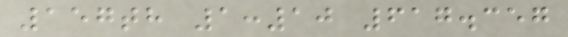157th 1:10 617.357
